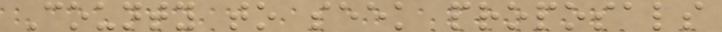County to seek proposals
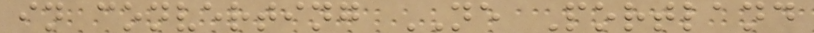in converting NE Portland
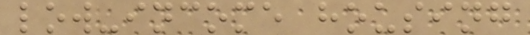low-income housing
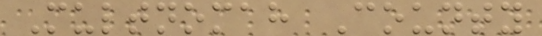Multnomah County
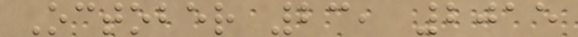October 23, 2015
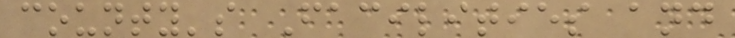county's Facilities and
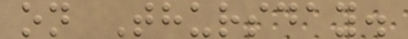on Thursday.
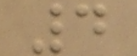4
